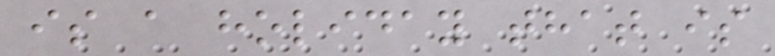is a holiday that is
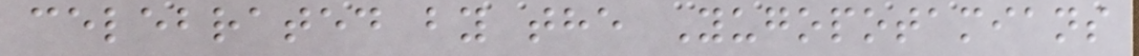celebrated by the Yugopotamians
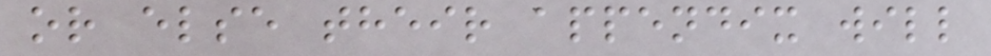or else their appendix will
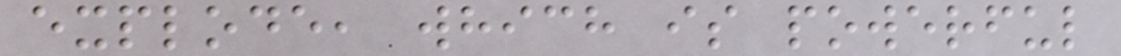explode, which is powerful
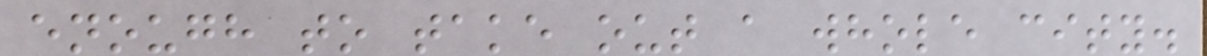enough to take out a whole city.
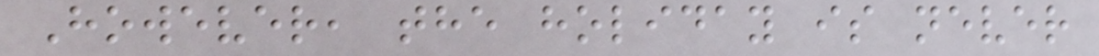However, the holiday is never
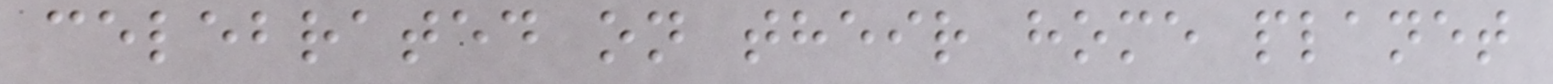celebrated on their home planet
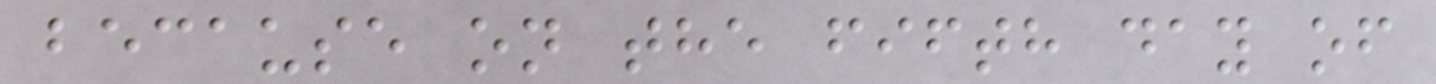because on the fifth day of
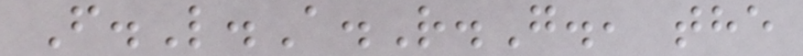F.L.A.R.G., the
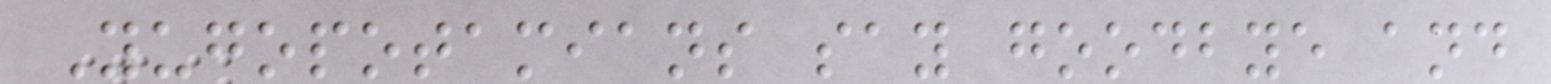Yugopotamians say goodbye and
